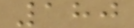180
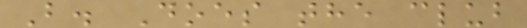B. Does the club
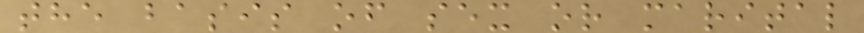the basis of sex or marital
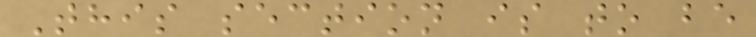This section is to be
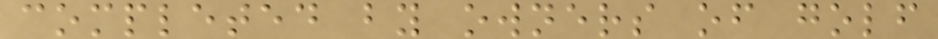completed by owners of golf
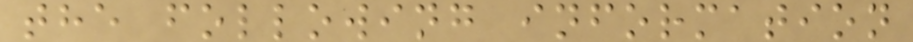the following information
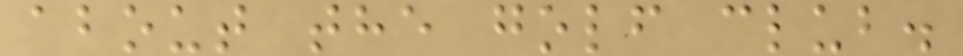about the golf club.
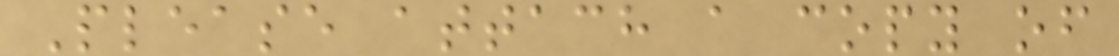Please attach a copy of
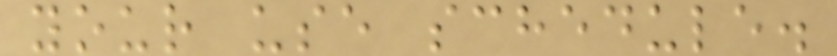your use schedule.
